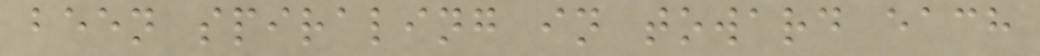been spiraling in toward each
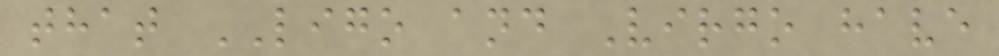that LIGO and Virgo have
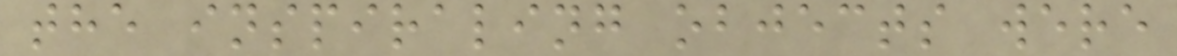the inspiraling objects were
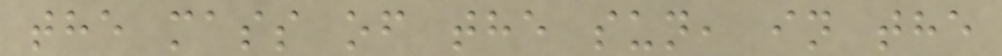the mass of the sun, in the
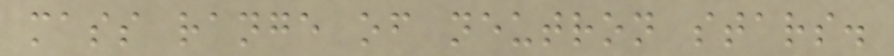mass range of neutron stars.
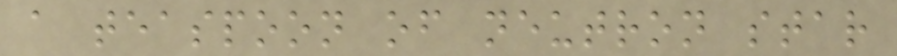a teaspoon of neutron star
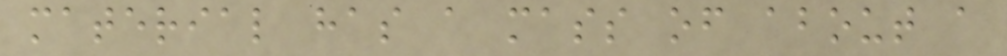material has a mass of about a
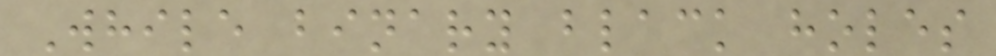While binary black holes
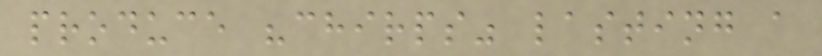produce "chirps" lasting a
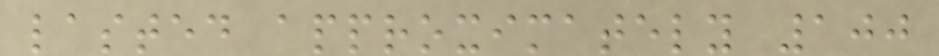lasted approximately 100
